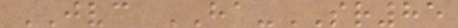JVC HA-SR85
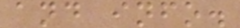and info.
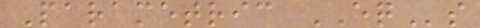Parametric EQs
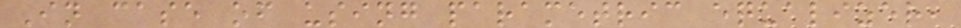In case of using parametric equalizer,
